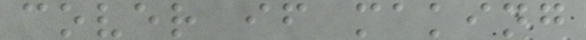cover if making
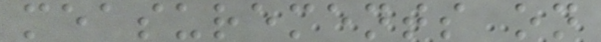measurements on
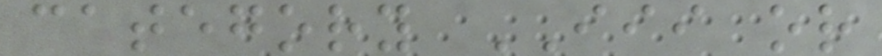category III or
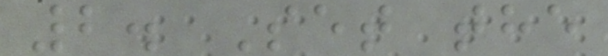2. Set the
